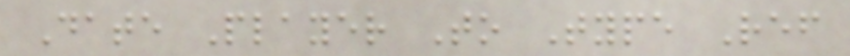Date Player To Type Ref
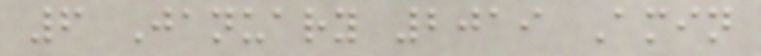6 January 2019 Amin
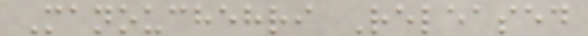Manouchehri Released
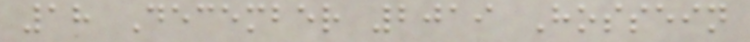18 December 2019 Hossein
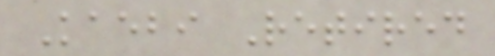Kaebi Retired
